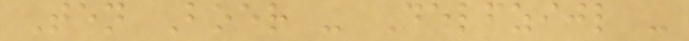Ten Boer - Delfzijl -
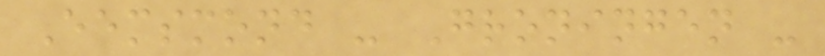Eemsmond - Groningen -
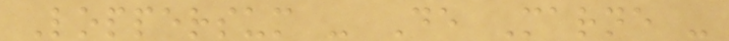Loppersum - De Marne -
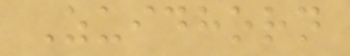Zuidhorn
